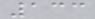133
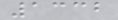1332
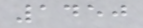1450
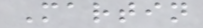Martin
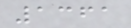1361
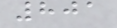801
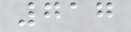717
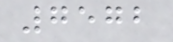7572
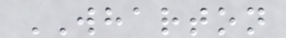WHARTON
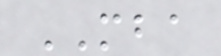MBA
